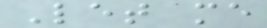Let me
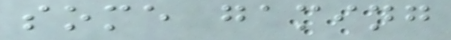some gaming
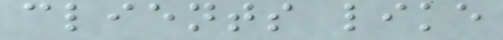clients like
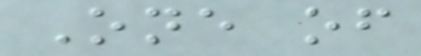One of
